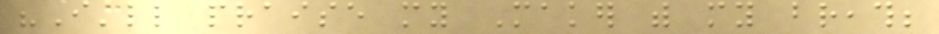"I'll praise my Maker with my breath;
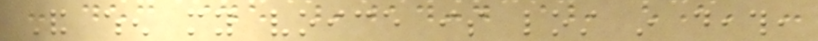And when my voice is lost in death,
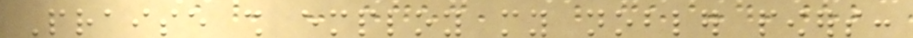Praise shall employ my nobler powers:
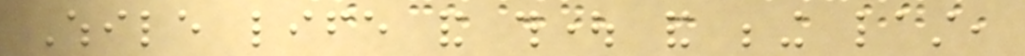While life and thought and being last,
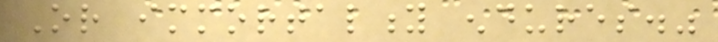Or immortality endures."
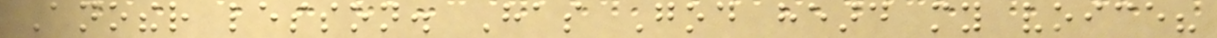Another lesson. Has God heard my voice?
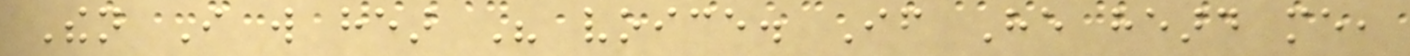Then I will hear His voice. If He heard me,
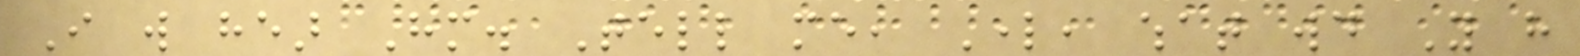I will hear Him. Tell me, Lord, what would You have
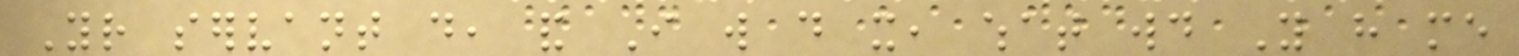Your servant do, and I will do it, what would You have me
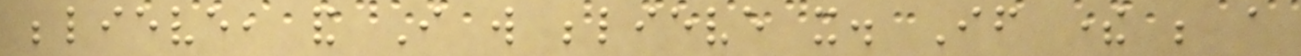believe, and I will believe it. If there be a
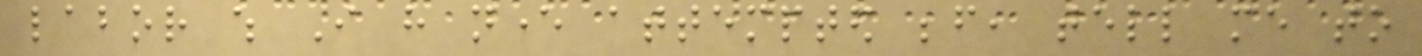labor which I have never attempted before, tell me to
